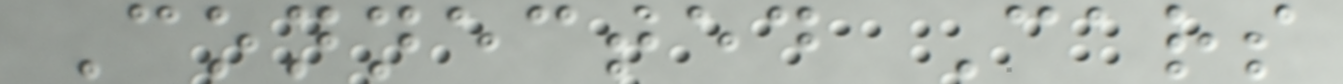Connected Cars
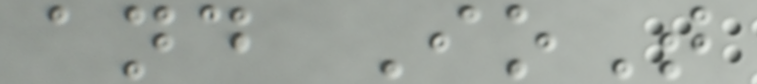and IoT
